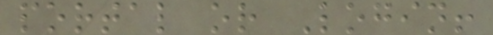portal or Login!
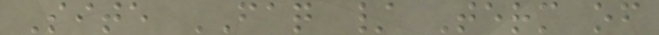Site FAQ / Term of
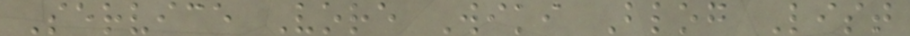Service Vore Wiki Blog List
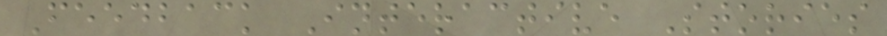Feedback Interactive Stories
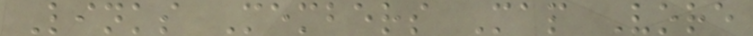Links Members Map Vore
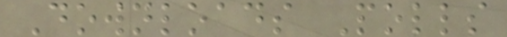Downloads Polls
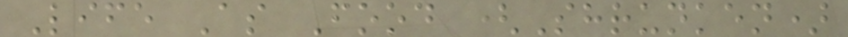Life As Food (Shrunken)
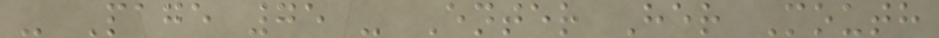- Page 75 - Enter Her Mouth
